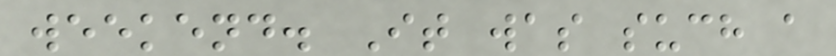weekend. It was such a
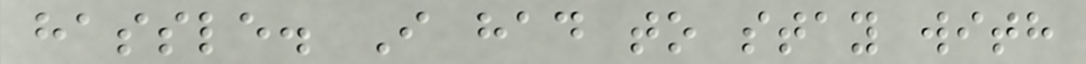hassle. I had to stay with
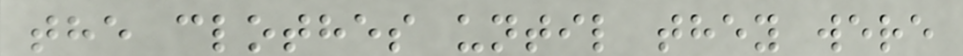the clothes until they were
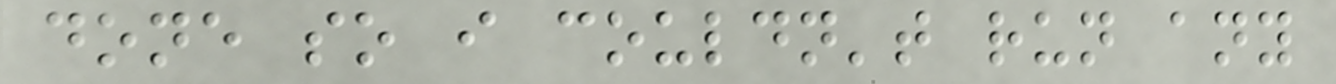done so i couldn't run any
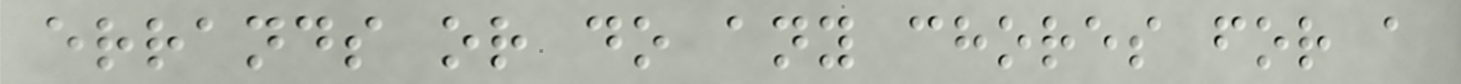errands or do any chores for a
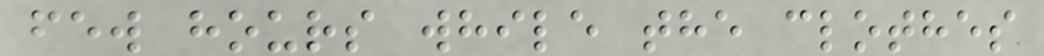few hours while the clothes
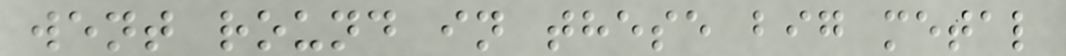went round in these big metal
